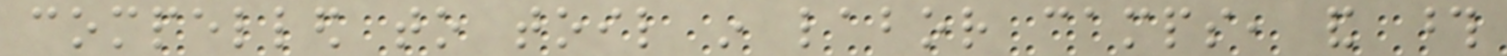compelled to toil in labor camps, and those
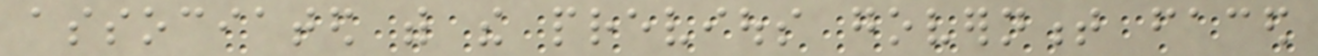associated with the previous government faced
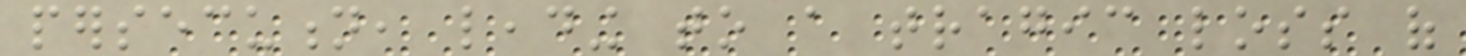persecution, leading to a tragic loss of
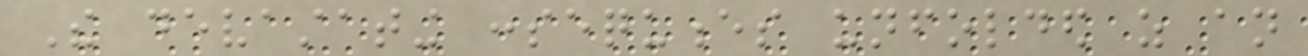The devastating consequences unfolded as an
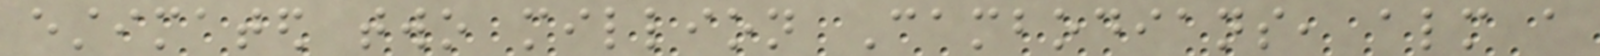estimated two million Cambodians, almost a
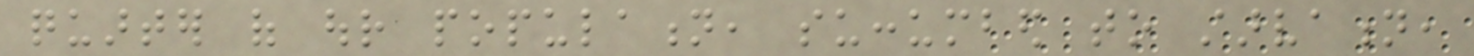quarter of our population, succumbed to starvation,
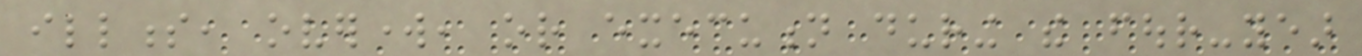illness, overwork, or execution during the four-year
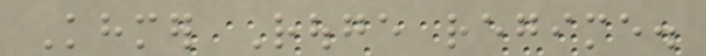Khmer Rouge regime.
